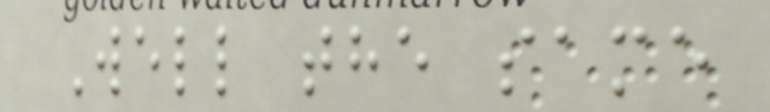Well the same
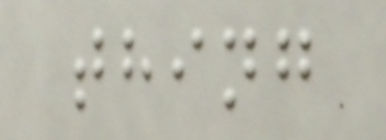thing
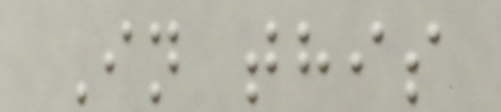In this
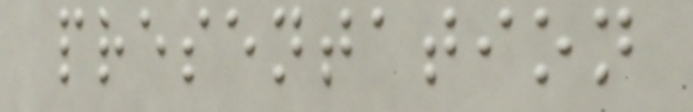presentation
